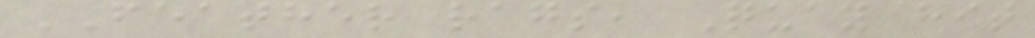FEATHER rags, Quay hit
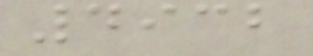4932
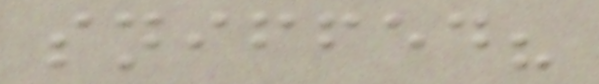sniffed?
